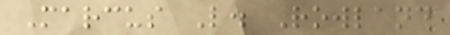Marcus L. Rowland
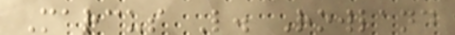Marcus L. Rowland
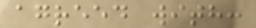agreed with:
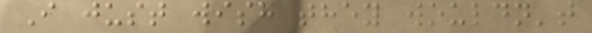I just wish they wouldn't
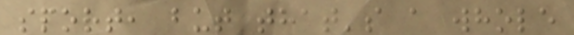sport, but that's a whole
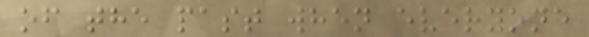of the past when everyone
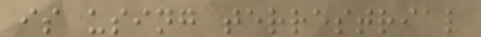is using terrestrial
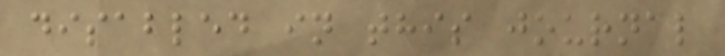disabled in this journal
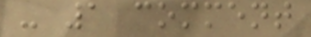- 1 comment
